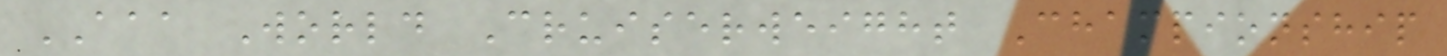AAA World Cruiserweight Championship
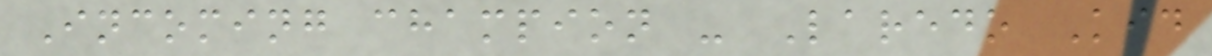Incoming champion - Laredo Kid
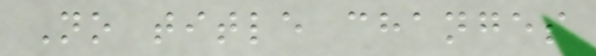No title changes
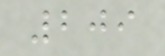209
